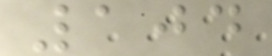104
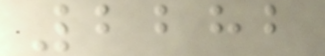2282
